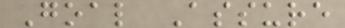Goal Assure
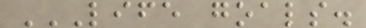LIFE GOALS.
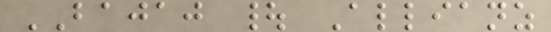BAJAJ | Allianz
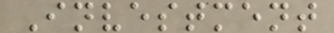Investment
